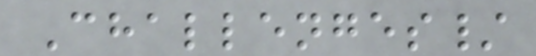Challenges/
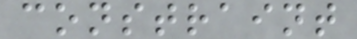constraint
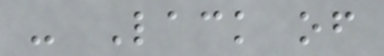- Lack of
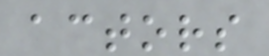actors
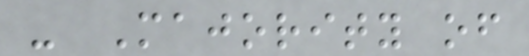- Majority of
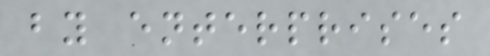by enterprises
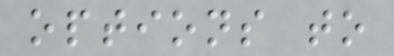options to
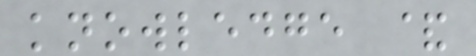knowledge &
